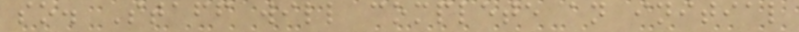so. Staff will complete an initial
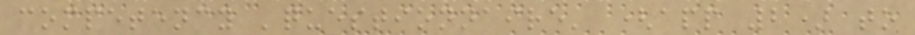competency 'questionnaire' (app 2) to
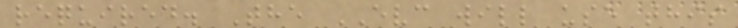required. The EVC will use this
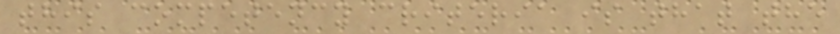this competency criteria is that the
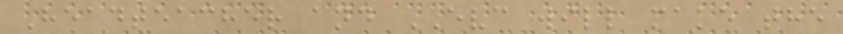Headteacher and EVC will make the
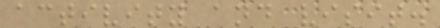activity and visit.
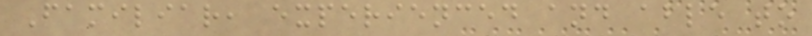Familiar, experienced and able to
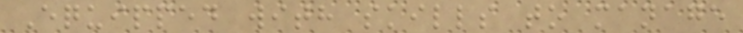Equipped with skills to manage
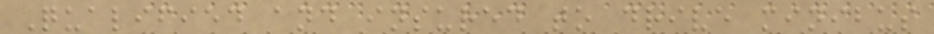Qualified and insured to drive minibus
